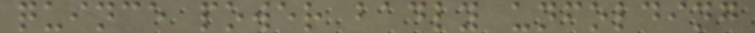quince power badly unfolding
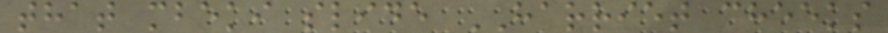that mbeki slide HARRIET cheeks
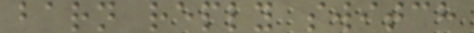barn reply switch
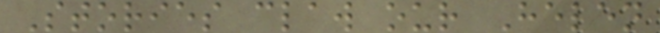Stories claw our Helen
